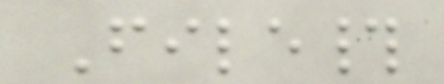File#
